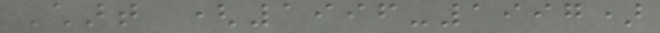Chart (1996-1997)
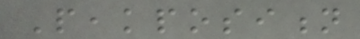Peakposition
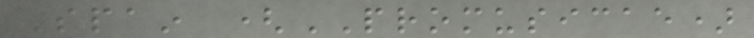Spain (PROMUSICAE)
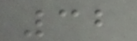32
